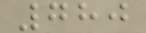780
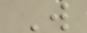W
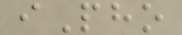iPho
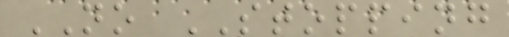NO STOPPING
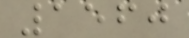1560
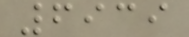6939
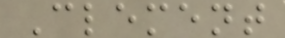Clement
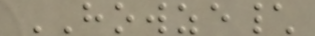HOWZE\
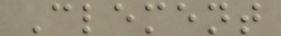Clement
